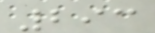293
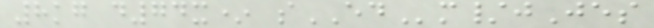8kg d74x* sEDm/jJes
